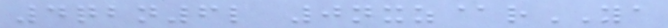4qbn6l 0nxz@rYA
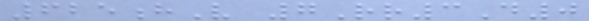625hV 7Rr3D0
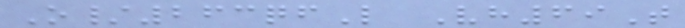O/263qfL Vh69T
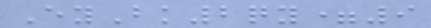EyBk2qy=9
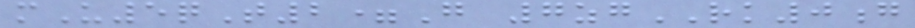mU5qT2=G 7zgRK0g
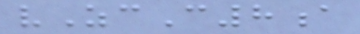vZcC8a
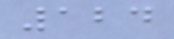124
